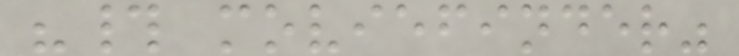"# moviefinder"
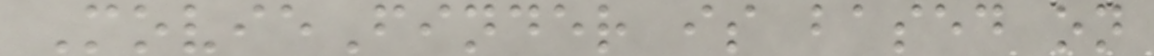MovieFinder is based on
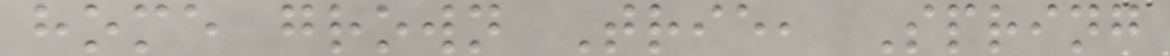home grown Trie, Spring
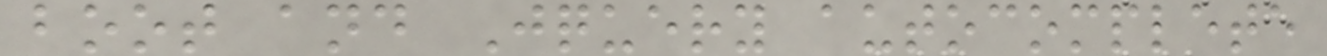boot and Jquery autocomplete
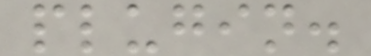plugin.
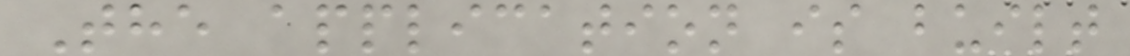The application is built
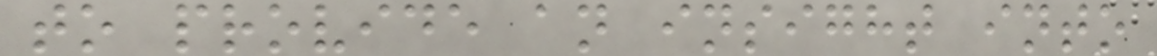to provide an insight into
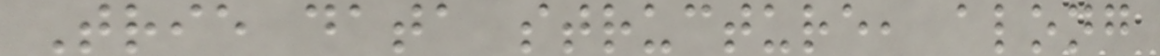Trie data structure, along
